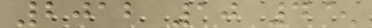2012 10 4^
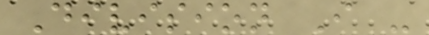Division I -
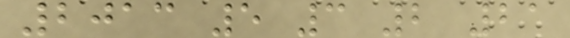2013 5 3 2 21
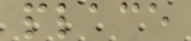place
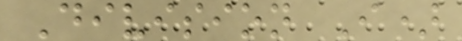Division I)
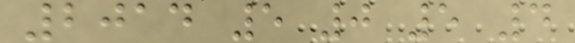2014 5 0 5 4
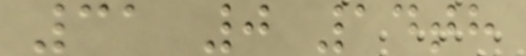31 0 14th
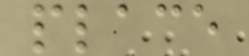place
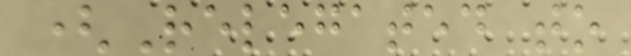(Relegated to
